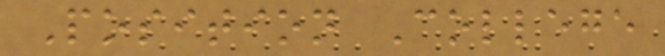Position College
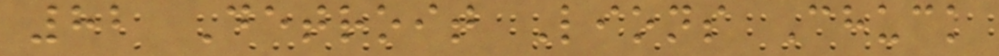82 Detroit Lions Chuck
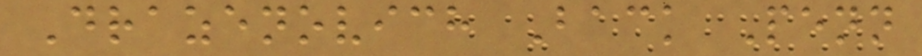Drazenovich Back Penn
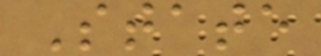State
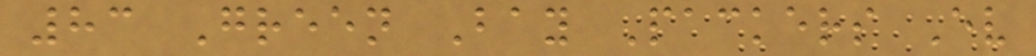83 Green Bay Packers Ev
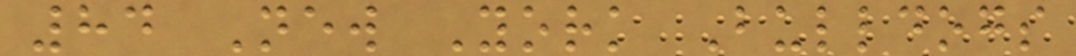84 New York Bulldogs
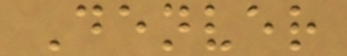Denver
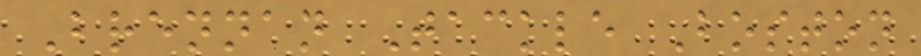Brennan Tackle Boston
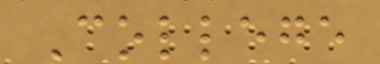College
